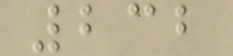232
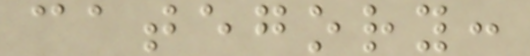category:
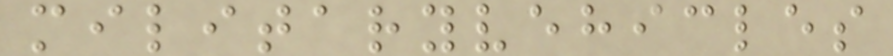militaryvehicles
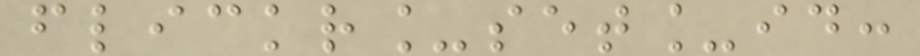flickr_set_id:
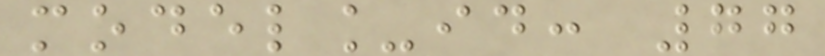model_id: 77
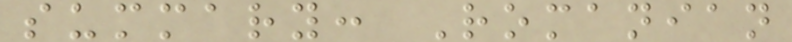summary: Romanian
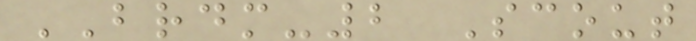BRDM-2 Scout
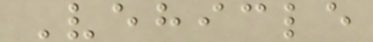Vehicle
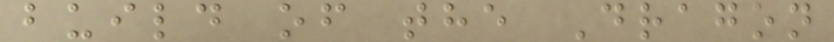build of the Dragon
